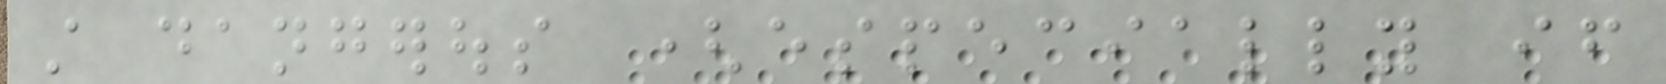still dangerous (especially if
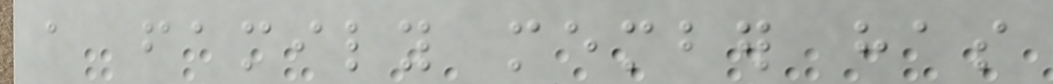a family member has
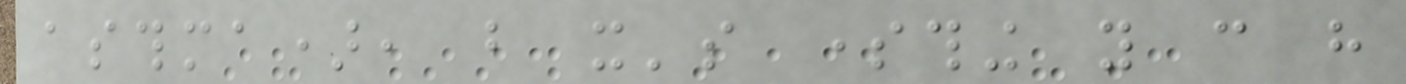asthma), but it's something you can have
